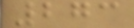273
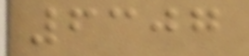6307
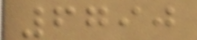6790
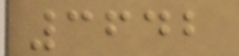3642
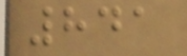841
